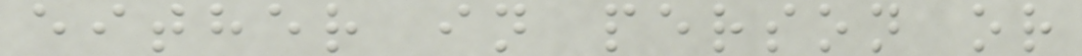either in person or
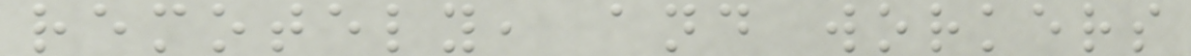remotely, and workers
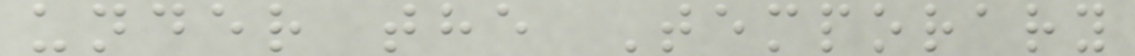under the Temporary
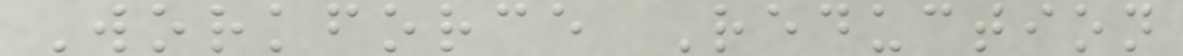Workforce Reduction
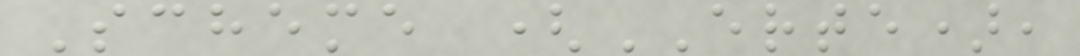Scheme (ERTE),
